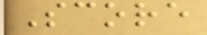Score
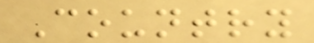Country
